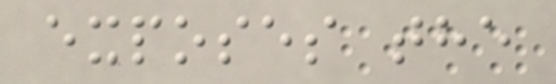exposes the
